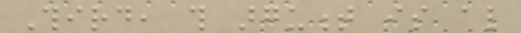Third, this argument is also
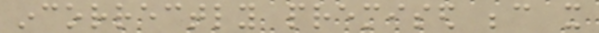incorrectly premised because it
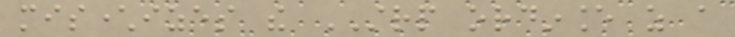mischaracterizes the STRP ordinance as a
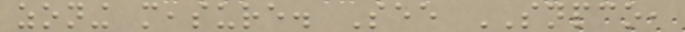zoning measure. See SNPCO,
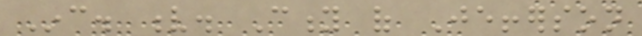Inc. v. City of Jefferson
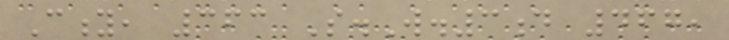City, 363 S.W.3d 467,
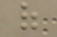of
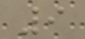9
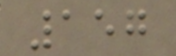157
